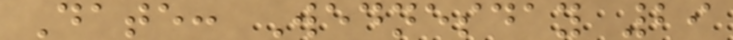Date: Wednesday 29
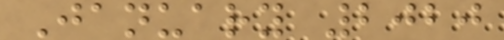January 2020
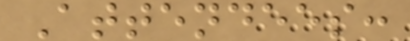Attendees:
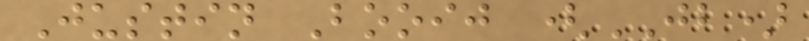Justin Booij (JB)
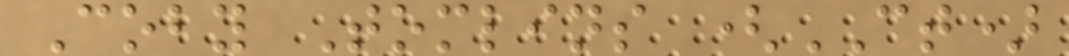Coby Tomlins (CT)
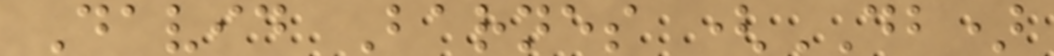David Barnes (DB)
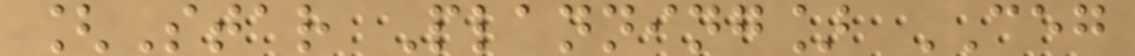[Star Planning] CEG
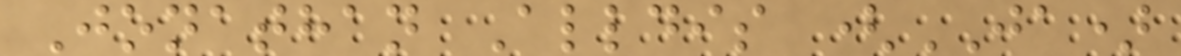Jonathan Alldis (JA)
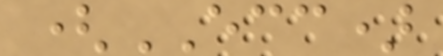(ECC)
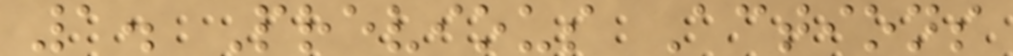1. Previous Actions
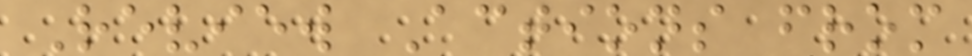Review Actions from
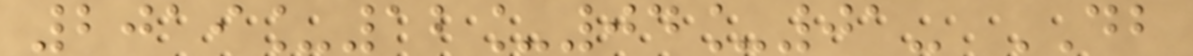2019_12_04_01- DB
